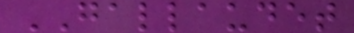GALLAUDET
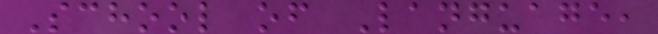School of Language,
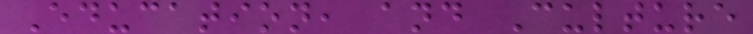Education, and Culture
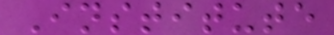Institute
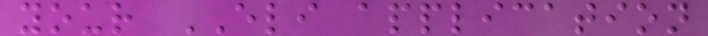your ELI application
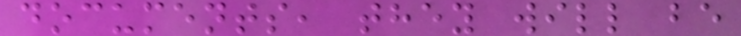documents, they will be
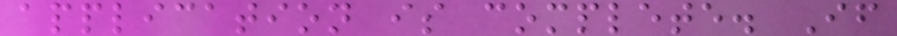application is complete. If
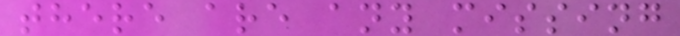there are any missing
